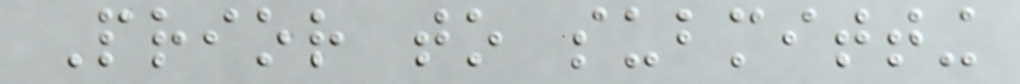Prior to submitting
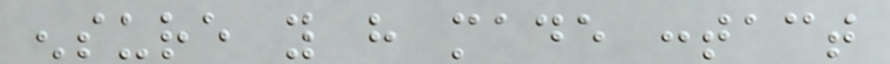ensure you have made contact
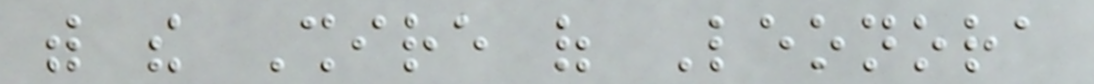with the Shire of Leonora
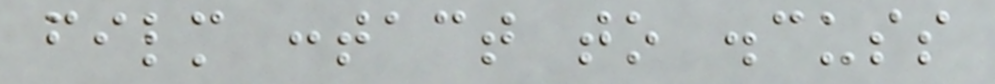film contact to discuss
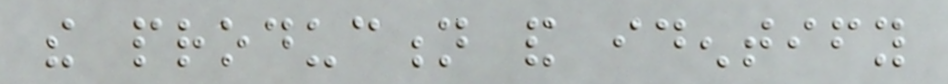the production and identify
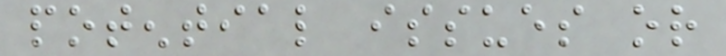potential issues or
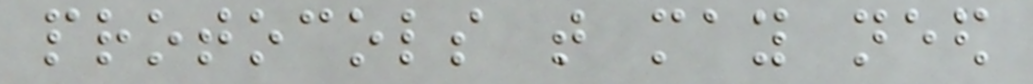protocols that may need
